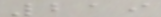219
